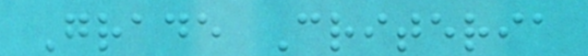Grade Criteria
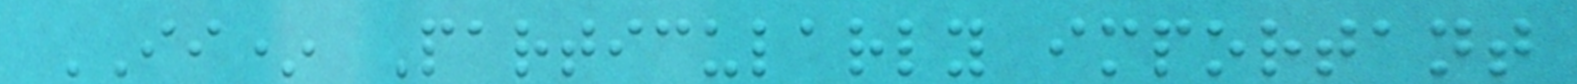II* Particularly important
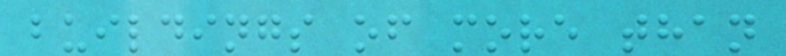buildings of more than
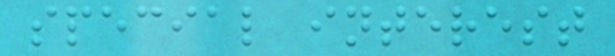special interest
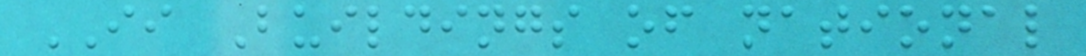II Buildings of national
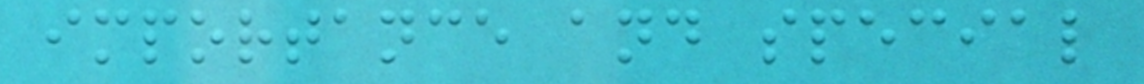importance and special
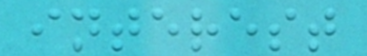interest
